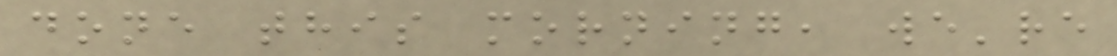done this morning, we're
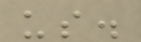us.
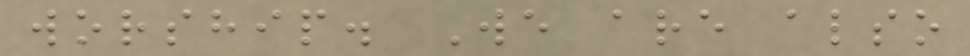worship. We are also
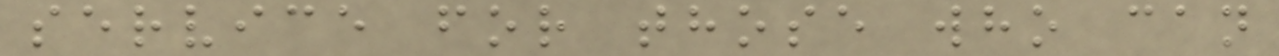service for those who can
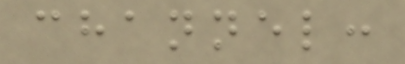channel:
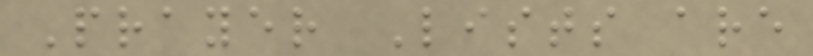Prayer Lists are
